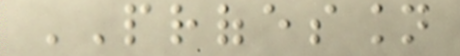PROFESSION
